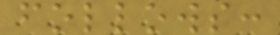follows:
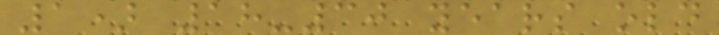1) 18-30 years old
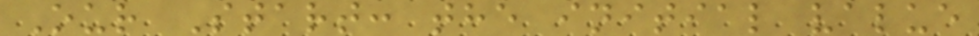Our Start: the initial value
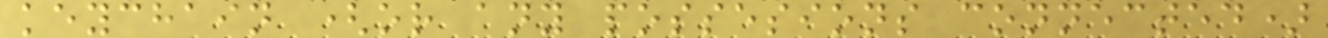keychain (or any possesions connected)
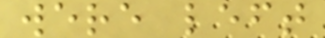were left
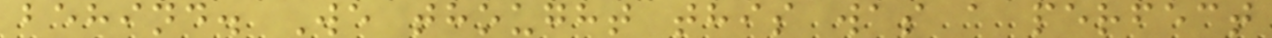behind. We thought this was a perfect
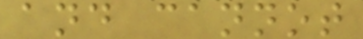and cannot
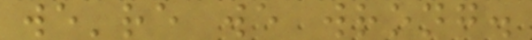we're we wrong.
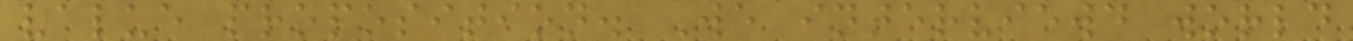value proposition. We interviewd world
